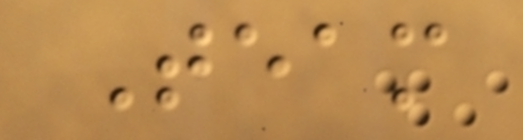Team
